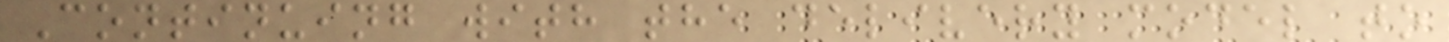Continuing with the delivery model to
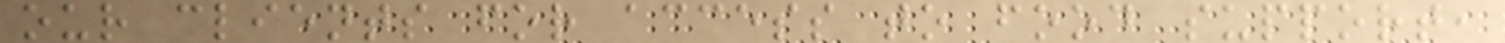our clients for access to food support,
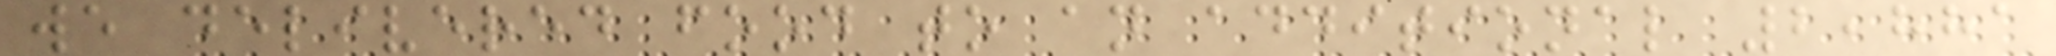we delivered food to an additional 2,881
